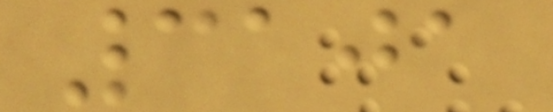3101
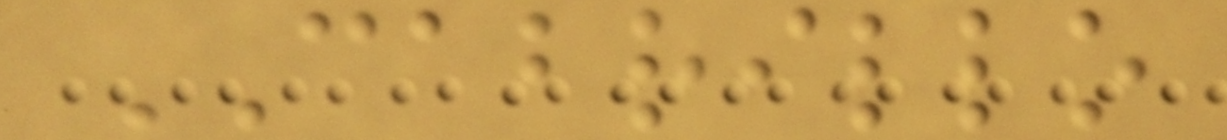CABRILLO
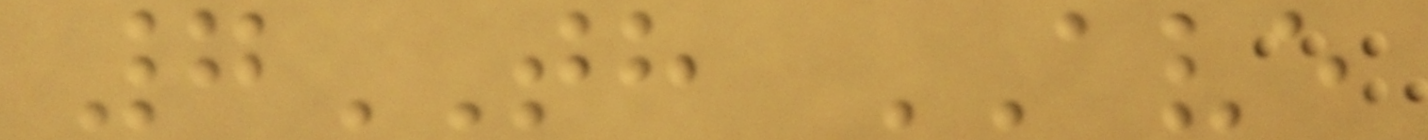7TH AVE
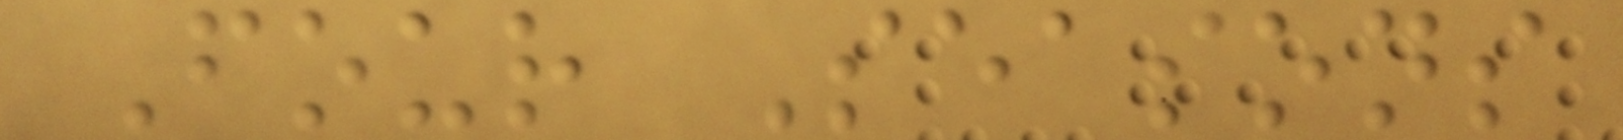Four Seasons
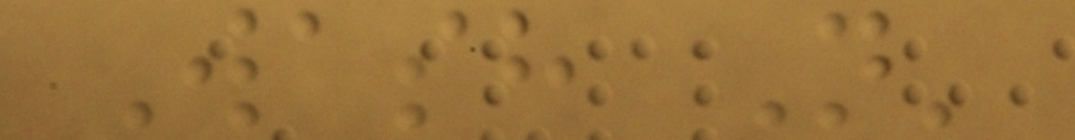Wash N'
